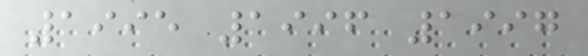1995 1996 1997
